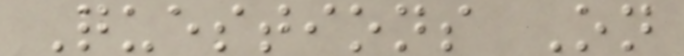Questions On
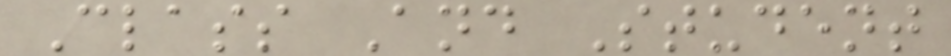Class And Student
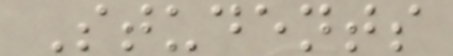Students
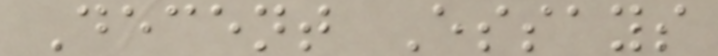Decent Essays
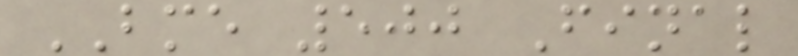BME 500 Final
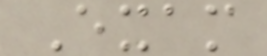Exam
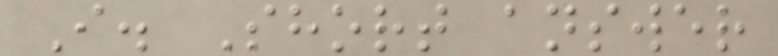I. Short answer
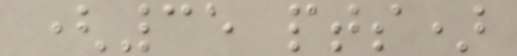(35 pts)
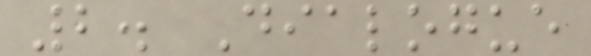2. Dialogue
